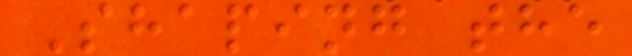Shaping the
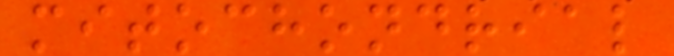mitochondrial
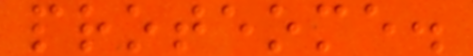proteome.
